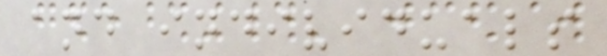and individuals
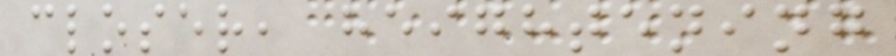closer, heightening
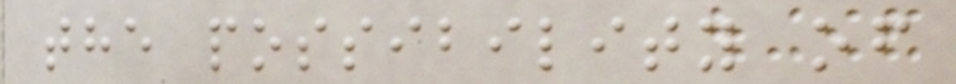the possibility of
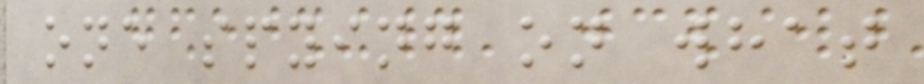one spying on what
